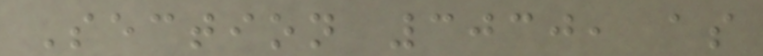Section 3030, as
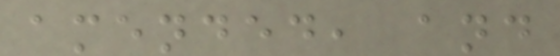amended, and
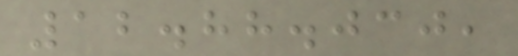12.88.030,
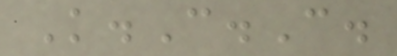K.C.C.
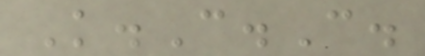K.C.C.
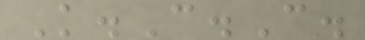K.C.C.
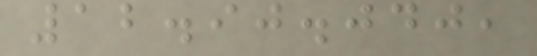12.90.040,
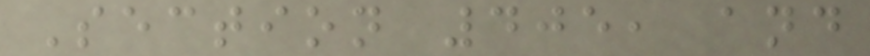Section 405, and
